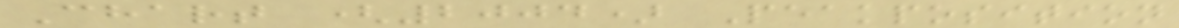Chart (2004) Peakposition
